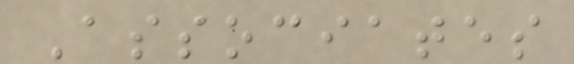Associates
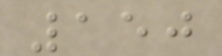150
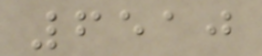6510
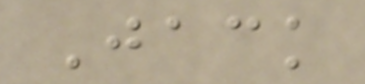Jack
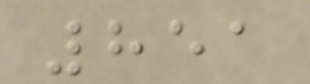851
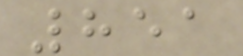851
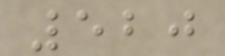520
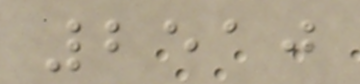2510
